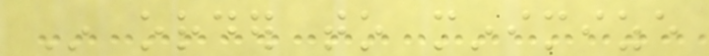In order to minimize
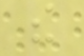the
